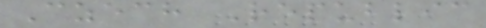Czech Republic
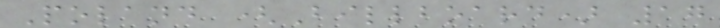Poland (Billboard) 17
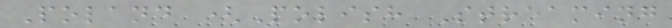Poland (Polish Streaming
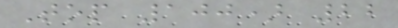Top 100) 22
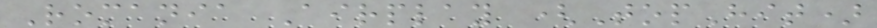Romania Airplay (TopHit)
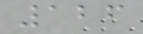126
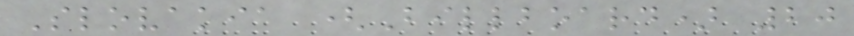Slovakia (Billboard) 20
